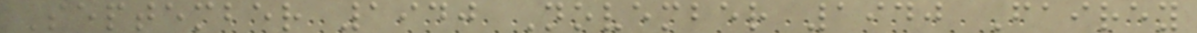September 1940 November 1940 Fairey
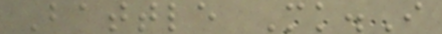Battle Mk.I
